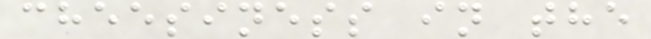cheesiness in the
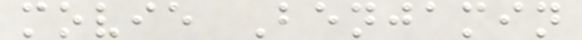movie Benjamin
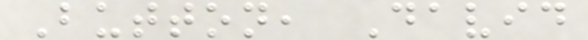Button, David
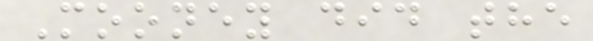Mooney did the
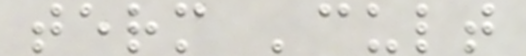term 'cult
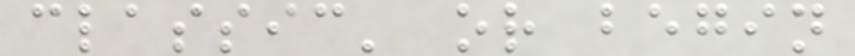classic' or begin
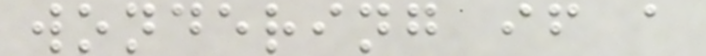wondering if a
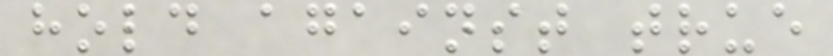hold against true
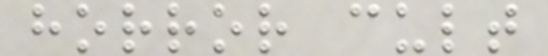horror cult
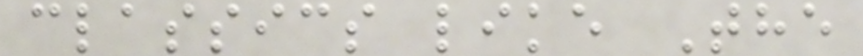classics like The
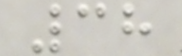38
